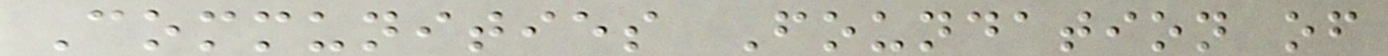Communities Foundation of
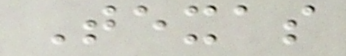Texas
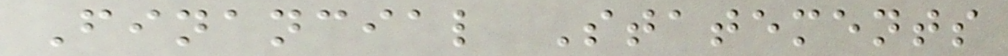Financial Statements
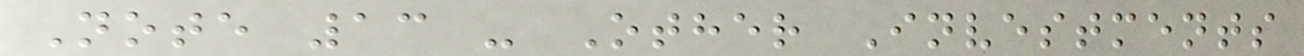Note 13 - Other Investments
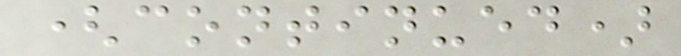(continued)
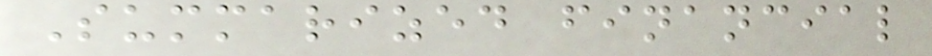Summarized financial
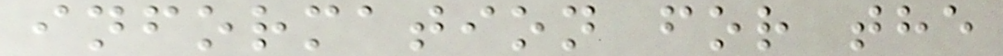information for the
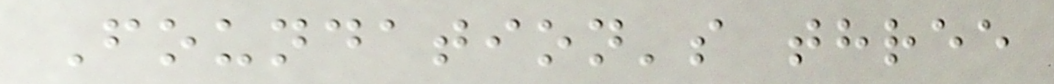Foundation's three
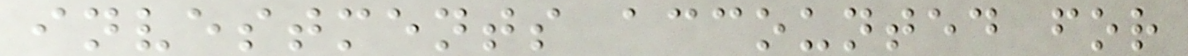investments accounted for
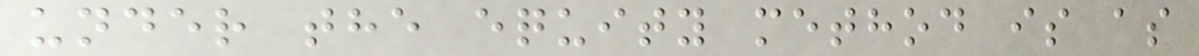under the equity method is as
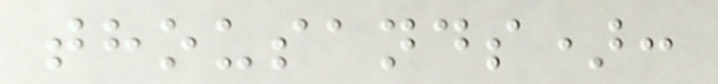thousands):
